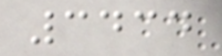3434
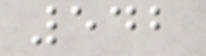542
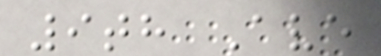9th Ave
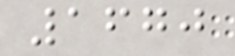1670
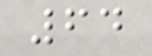64
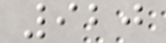920
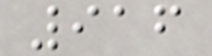916
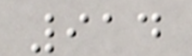914
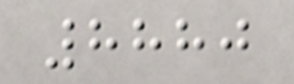8880
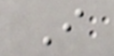I
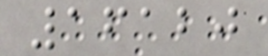16120
